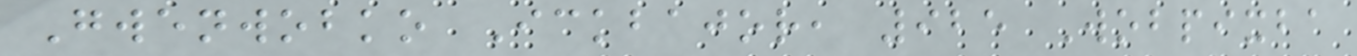Gwenwobko Ickbajor, 925 Wobpixba
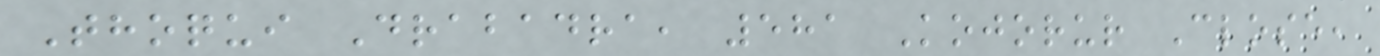Thoqui Drabadra, 581 Kojorur Close,
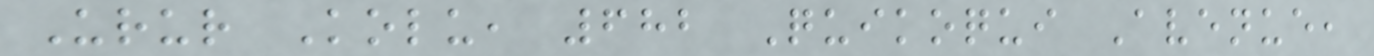Urur Kolu, 682 Quikoqui Avenue,
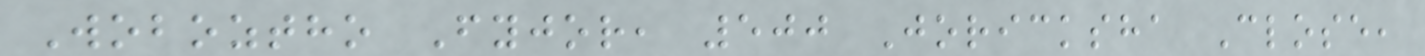Woboztho Fyjor, 500 Joricksha Close,
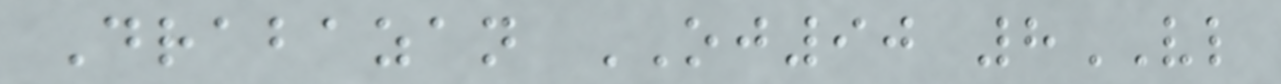Drabazan OJ90 8VL
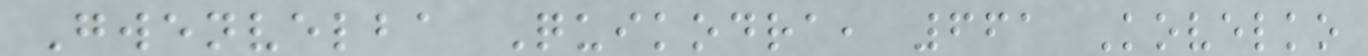Gwenvelba Quikodra, 661 Kovelko
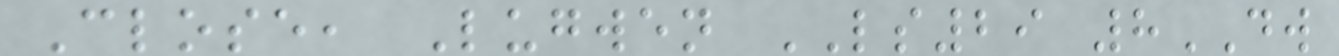Close, Lugwen LS29 8DW
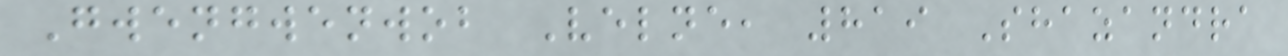Gwengwenwob Velne, 819 Shazandra
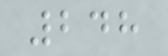248
